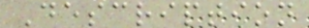Description
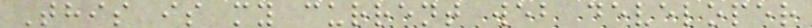This is my current web developer
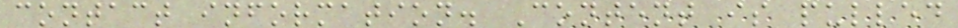contact information. Content is pulled
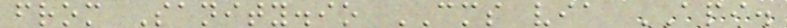from Sanity.io CMS via API.
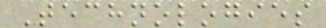Technologies
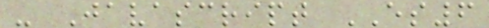- Javascript ES6
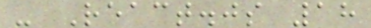- React.js 18
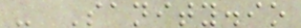- Sanity.io
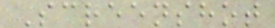Screenshot
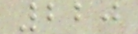220
